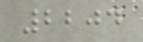2204
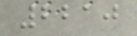2210
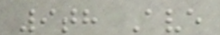9th Ave
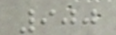900
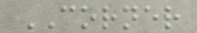CORNER
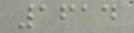1614
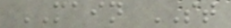MAIN ST
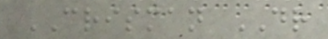CRISMAN DR
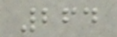264
